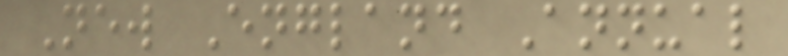New England Annual
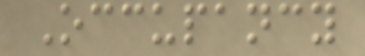Occupancy
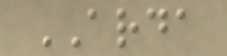ARDA
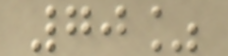70%
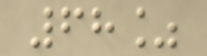68%
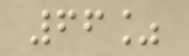66%
